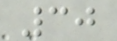30
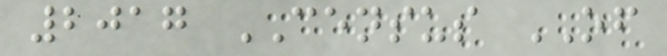2017 CENSUS OF
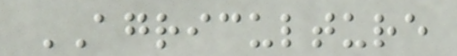AGRICULTURE
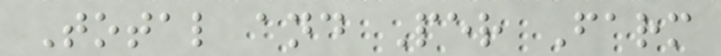Total and Per Farm
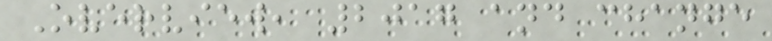Overview, 2017 and change
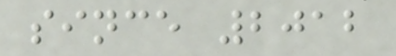since 2012
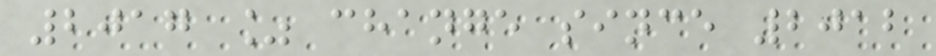2017 % change since 2012
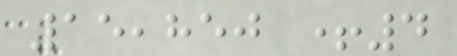15,850 +4
